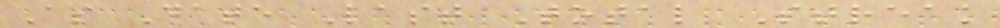As Date Last Total Streak
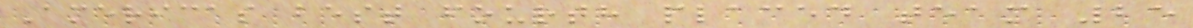Americas best fourth placed team 25
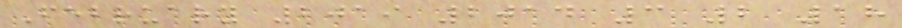February 2019 2014 3 2 18
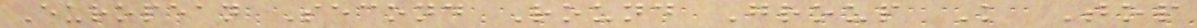European Second Round Group K Top
